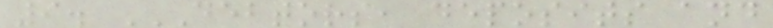9. DEBTORS, DEPOSITS AND
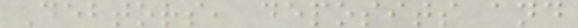Debtors, deposits and
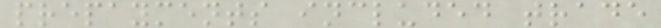prepayments included trade
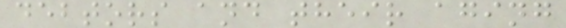debtors and their aging
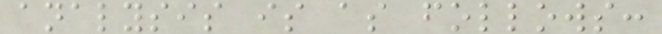analysis is as follows:
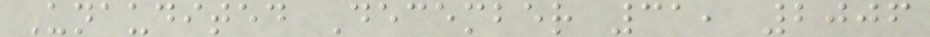Unaudited December 31, 2006
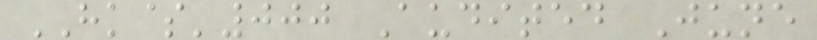HK$'000 Audited June
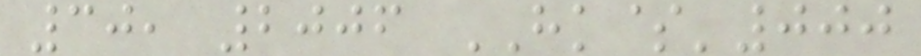30, 2006 HK$'000
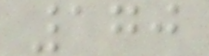170
